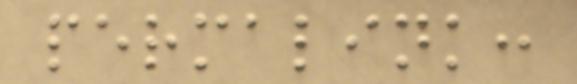permalink:
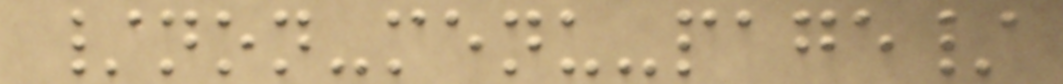/non-menu-page/
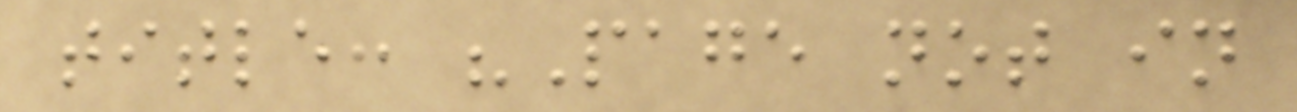title: "Page not in
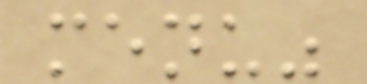menu"
